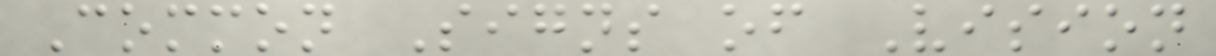Common Signs of Vision
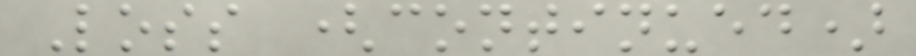Loss (continued)
